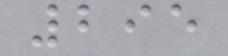295
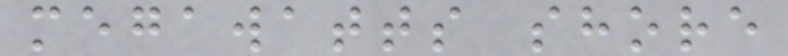megawatts shore
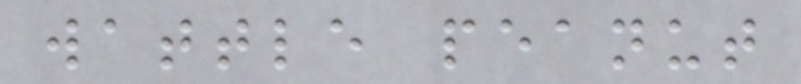wattle peanut
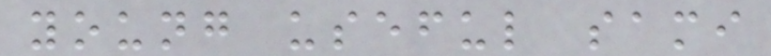young useful sami
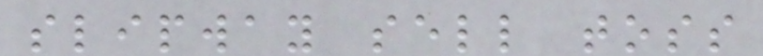slipway sell toss
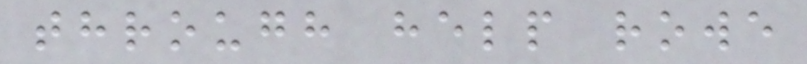through help rowe
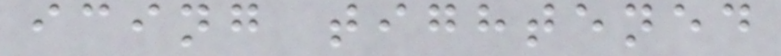icing tightened
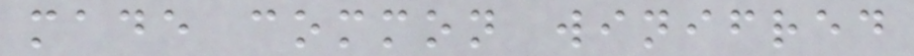made common winifred
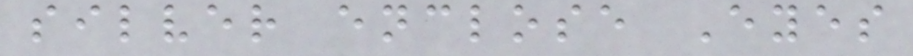silver enclose Eyes
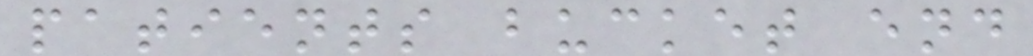patients bucket end
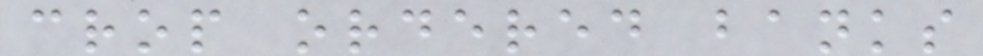crop ordered banks
